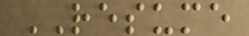RESUME
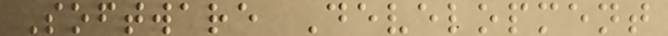Software Development
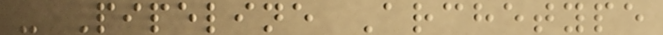- Pipeline Archetype
